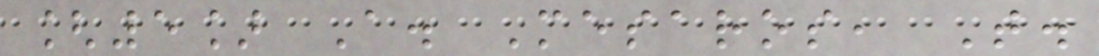[5] A. Mesaros, T.
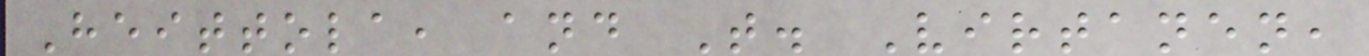Heittola, and T. Virtanen,
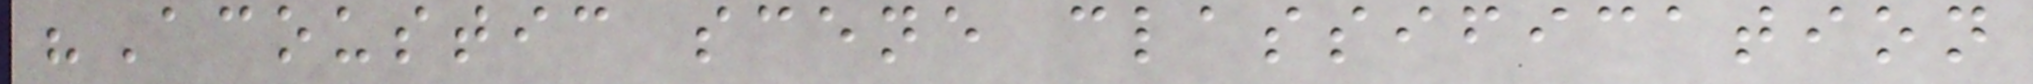"Acoustic scene classification
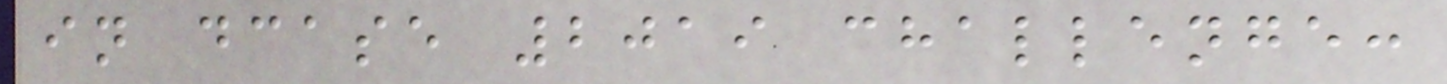in dcase 2019 challenge:
